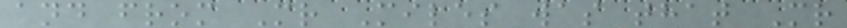and from Mr Miles was that Mr
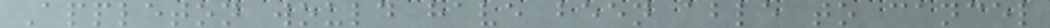Appleton would have been able to cancel
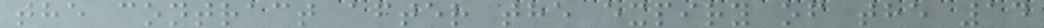the contract after the expiry of the 14
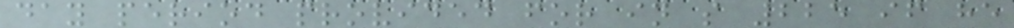day period provided for in s 225 if he
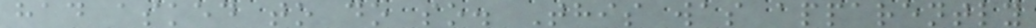had asked to do so. This was apparently
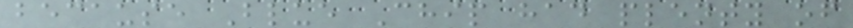because Blue Chip had plenty of
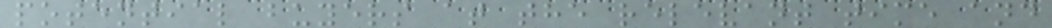potential buyers at the relevant time and
